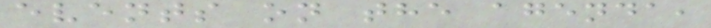events on the agenda,
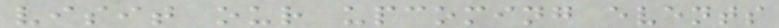visit our upcoming events
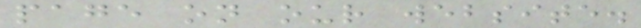page on our website.
